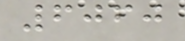6060
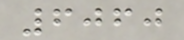6060
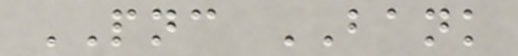PNC BANK
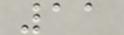11
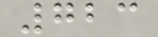723
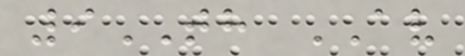9TH AV
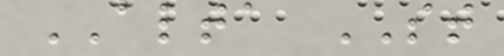ALTA ST
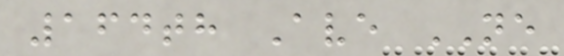164th Ave NE
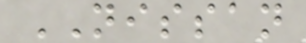NISSAN
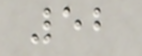52
